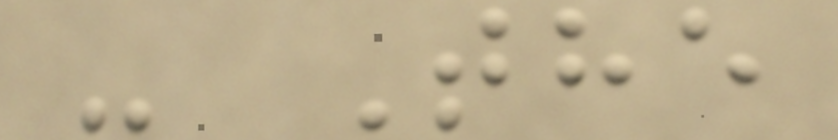- The
